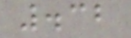.32
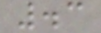.3
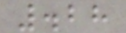.28
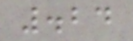.24
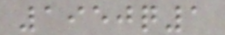1950q1
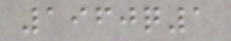1960q1
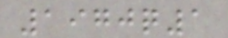1970q1
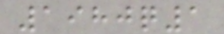1980q1
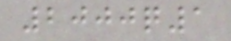2000q1
